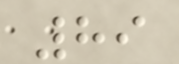89
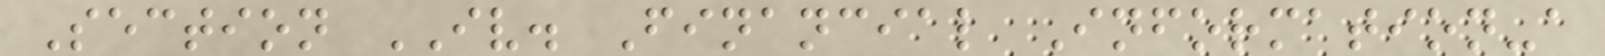Section IV. Financial Information-a
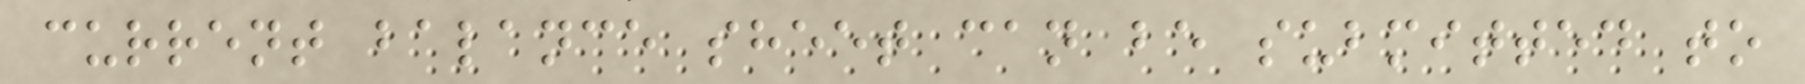current balance sheet can be submitted to
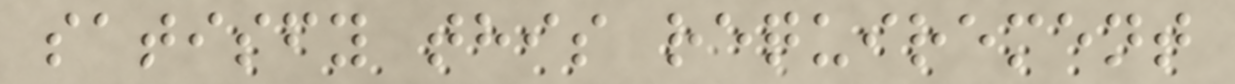satisfy this requirement
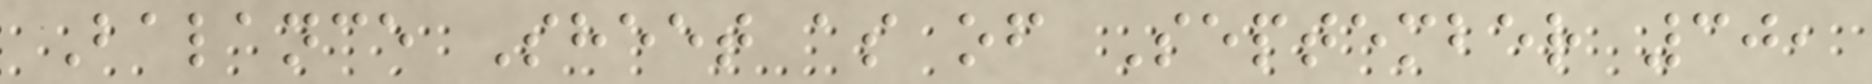Balance Sheet as of September 30,
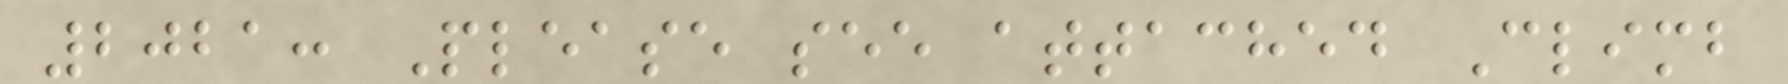2021: Please see attached Climb
